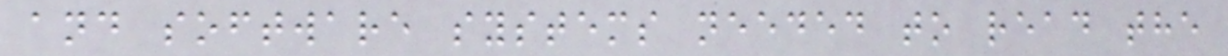and software systems needed to read the
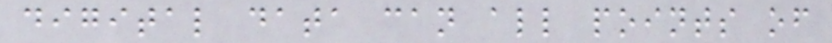digital data can all points of
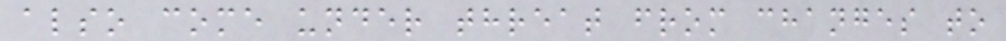also come under threat from changes to
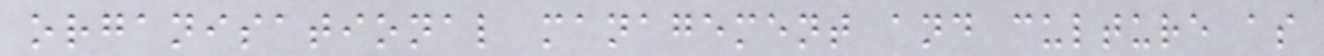organisational management and culture as
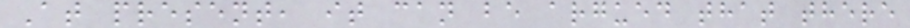At present, it can be argued that there
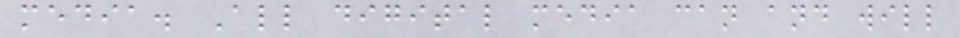media. All digital media can and will
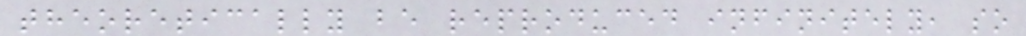theoretically be reproduced infinitely, so
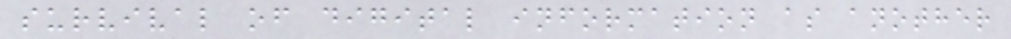survival of digital information as another
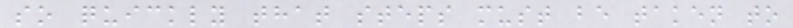so quickly that steps must be taken to
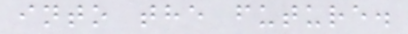into the future.
